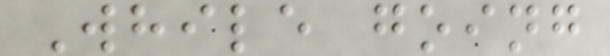While going
